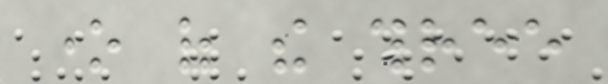one of the three
